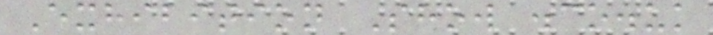Exhibition Show .co.uk
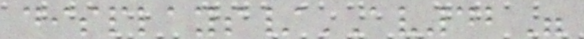displays/AV42"
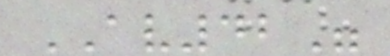AV42"
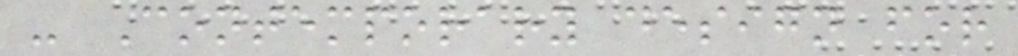- Contemporary design for
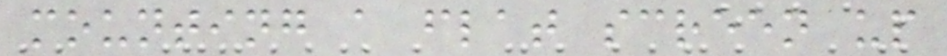mounting a flat screen up
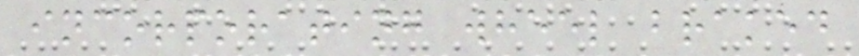incorporating wheel braked
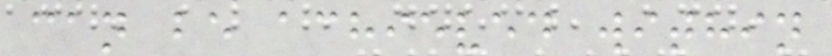can be achieved within
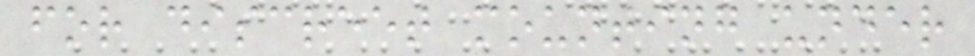for discreet mounting under
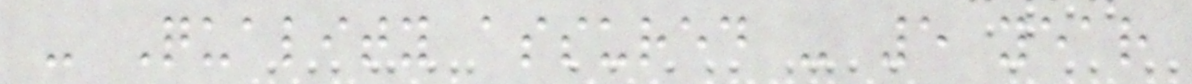- Quality assured - 5 year
